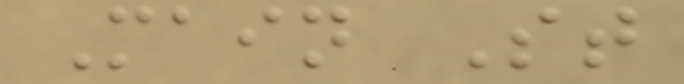Main St
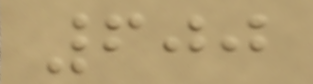600
